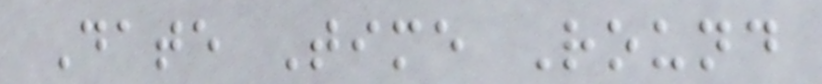Date Time Round
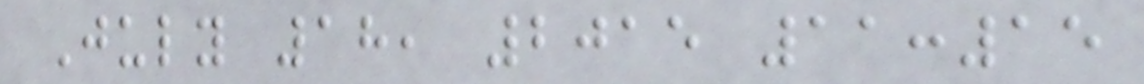July 18, 2015 11:15
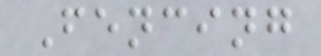Fencing
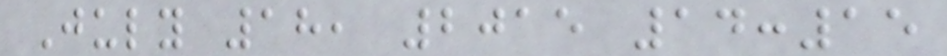July 18, 2015 14:15
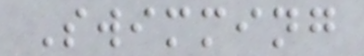Swimming
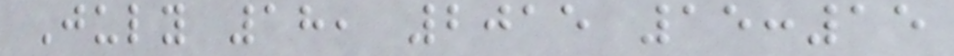July 18, 2015 15:15
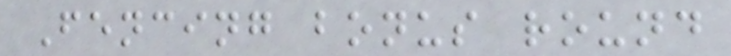Fencing bonus round
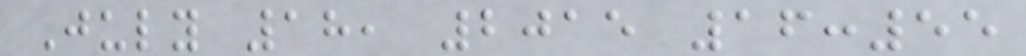July 18, 2015 16:55
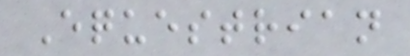Equestrian
